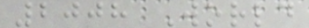2008 World
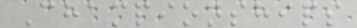Championships
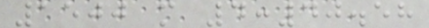1500 m 4:40.58
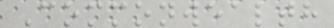Commonwealth
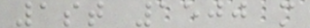1st 1500 m
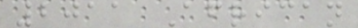2011 African
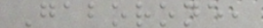Gaborone,
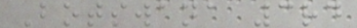Botswana 3rd
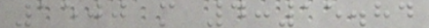1500 m 4:15.84
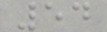54
